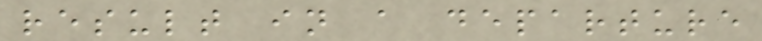result in a departure
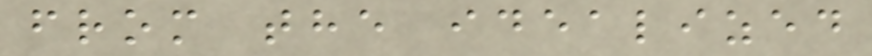from the idealized
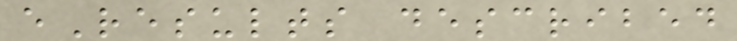eResults described
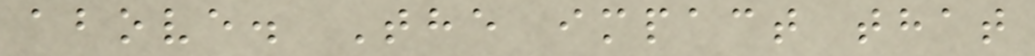above. The impact that
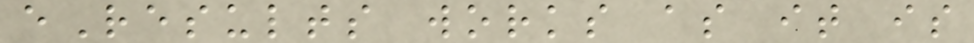eResults works as it is
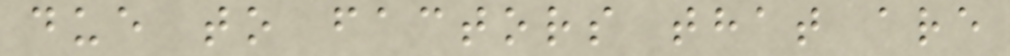due to factors that are
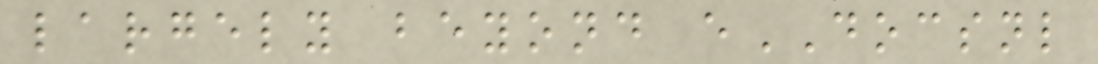largely beyond eDOCSNL
